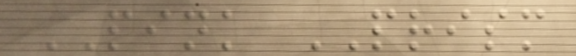PINK PRISM
